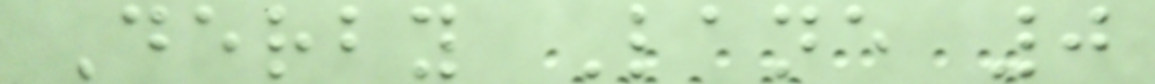Derby Lane 0
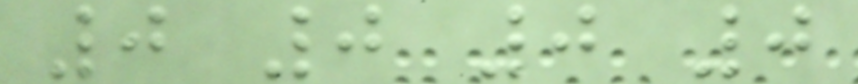0 0 0 0
